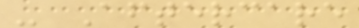- Aftercare
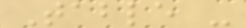Table -
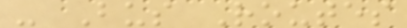- Bus Routes
